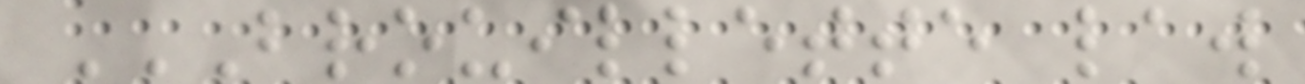BROUILLETTE LAW
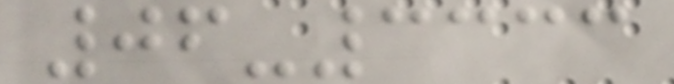06-3333
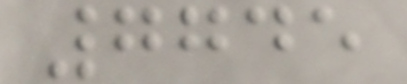7745
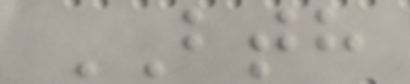BTH
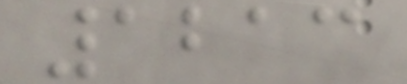1213
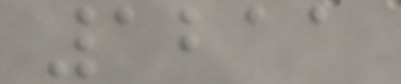1211
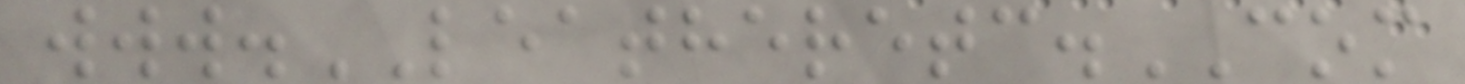www.LEATHERETC.COM
